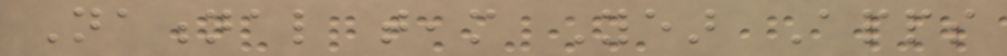National team Year Apps
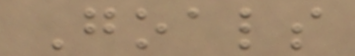Goals
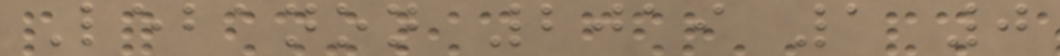Lebanon 2019 1 0
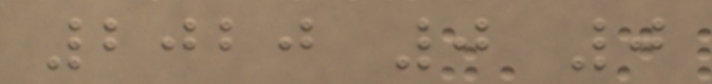2020 0 0
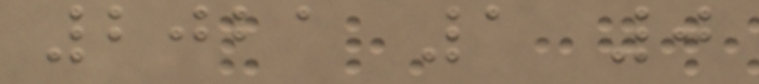2021 1 0
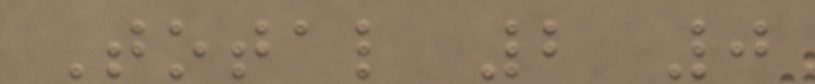Total 2 0
